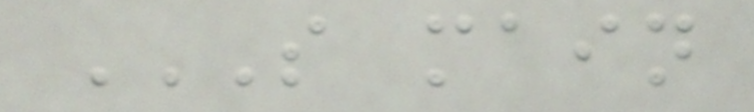S MAIN
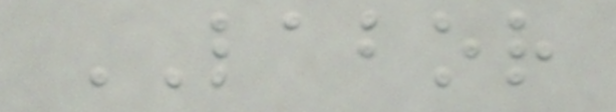LABOR
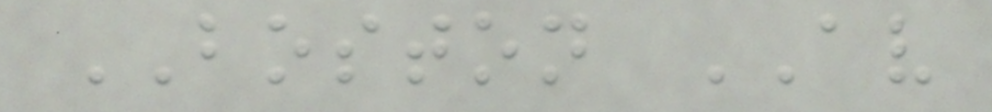BOSTON AV
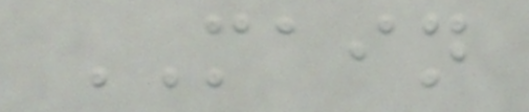MAIN
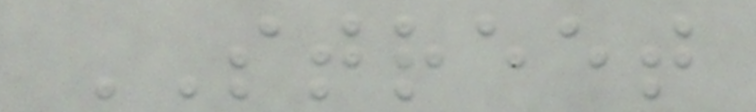STREET
